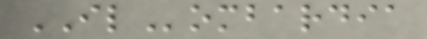ILombardia
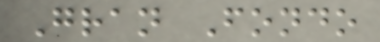Gran Fondo
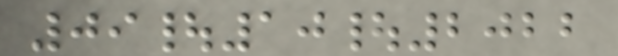09|10|2022
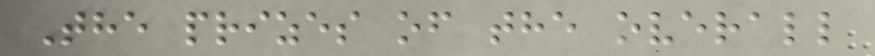The prizes of the overall
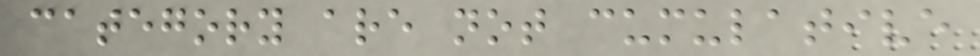category are not cumulative
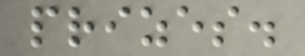prizes.
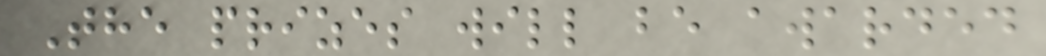The prizes will be awarded
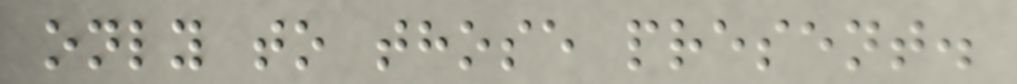only to those present.
